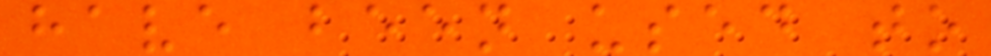have been used to
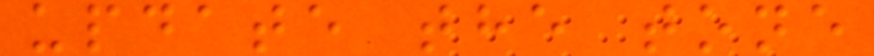update the tone
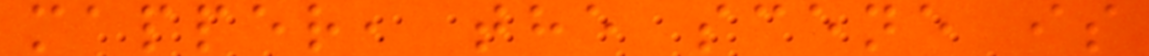mapper, the scene is
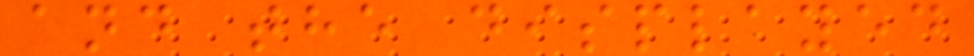and the displayed
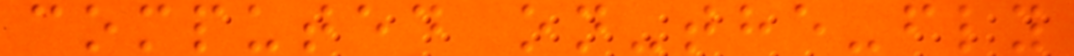computed on-the-fly
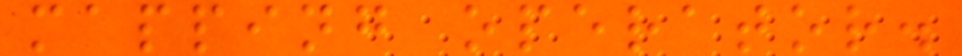mapping operator.
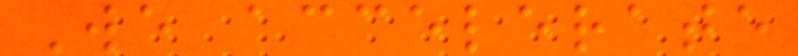We accelerate
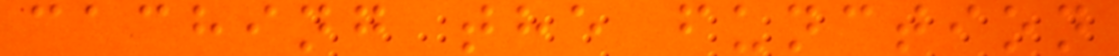caching the function
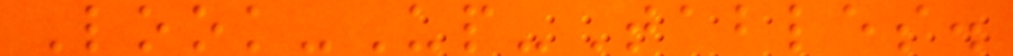Look-Up-Tables.
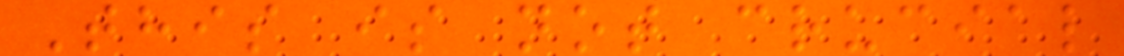This is not crucial
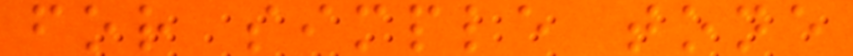for simple tone
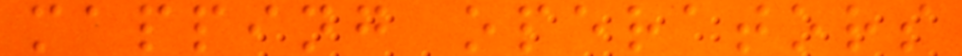mapping operators
